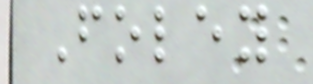Foley
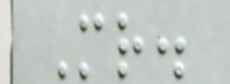Mr.
